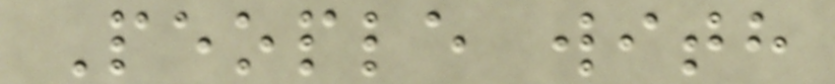People with
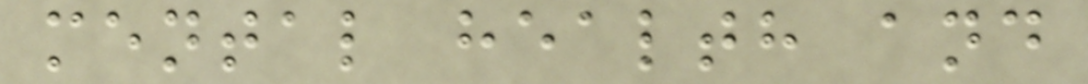mental health and
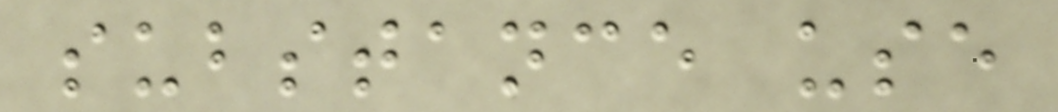substance use
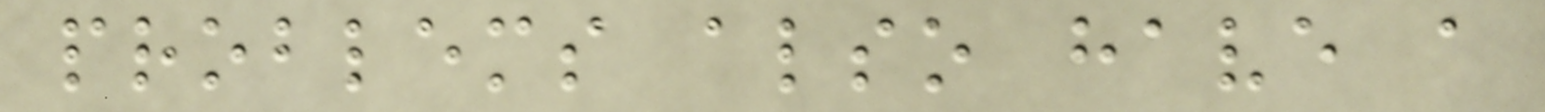problems also have a
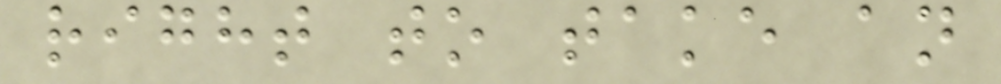right to take an
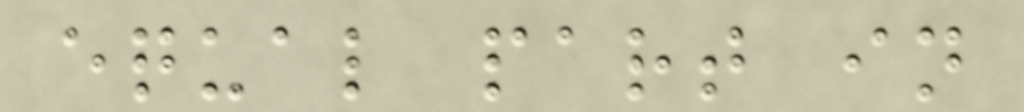equal part in
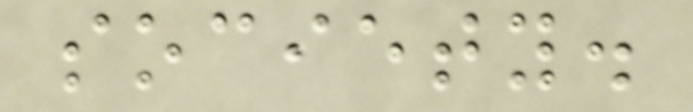society.
